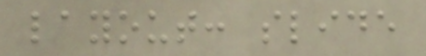layout: slide
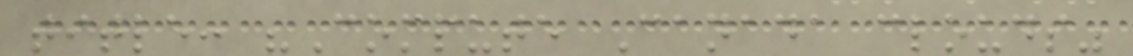title: "Compute Canada clouds"
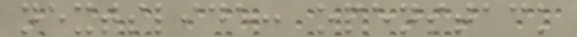nextslide: openstack
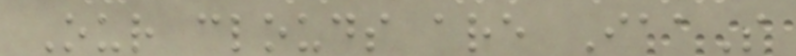Our clouds are IaaS
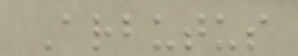Arbutus
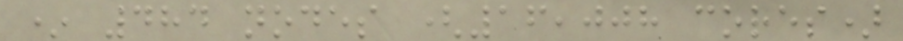* 484 nodes (16,008 cores)
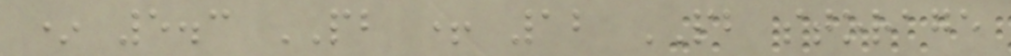* 5.3 PB + 12 PB storage
